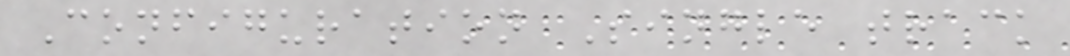Configuration Single track
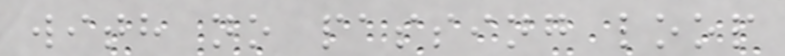with no passing loop
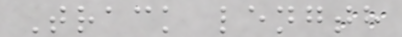Track length
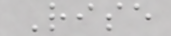Rise
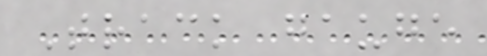Track gauge
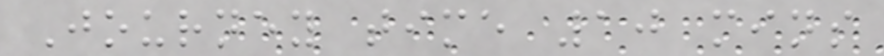Journey time 10 mins
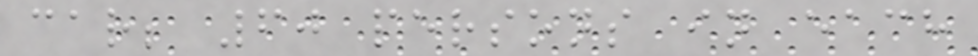car; 60 persons in each
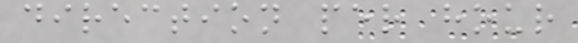direction per hour
